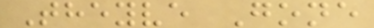Theyve Gone
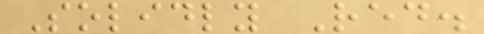Solidly Red.
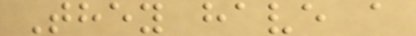They have a
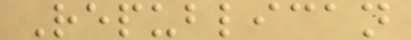Republican
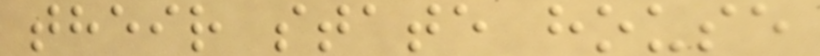their state house
